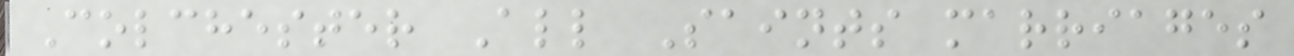Colchester All Saints marriages
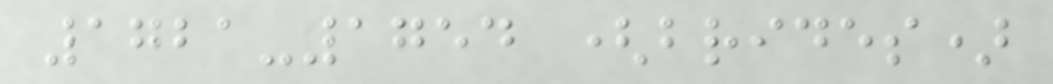1721-1754 (brides)
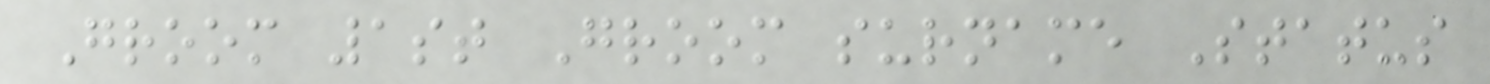Groom 1st Groom surname Status
